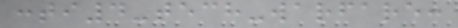:ti4-tech-warfare:
